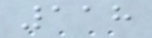118
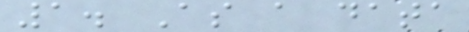1. As a data
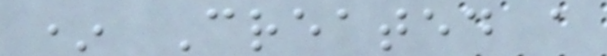* Created a
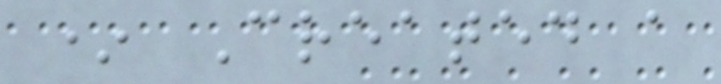* Created a
